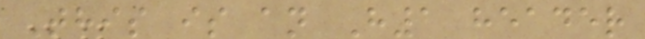This is an H1 header
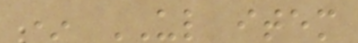* UL item
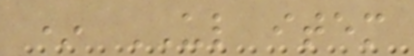* UL item
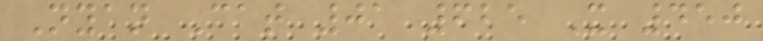Nyan Cat 01 625 X 450
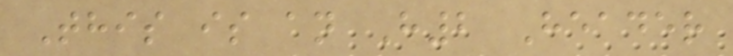This is an H2 Header
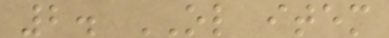2. OL item
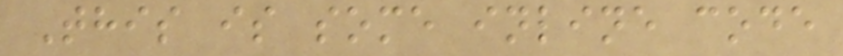This is some inline code
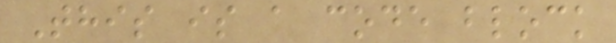This is a code block
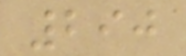290
